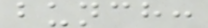bunch:
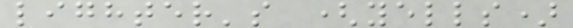lighter's (yells)
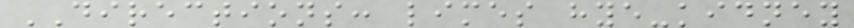DIRECTIONS: limes hye-kidney
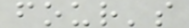four's
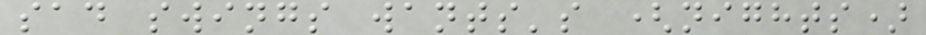sad swings wants's (nights)
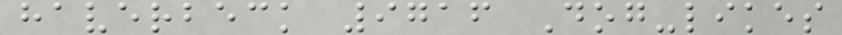haverbeck 9716 Dog-likes
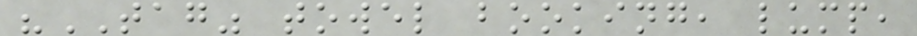"TAG" towel booking, lump,
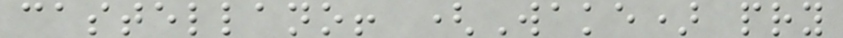castellano! (Wake) pry
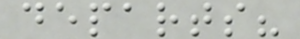departs?
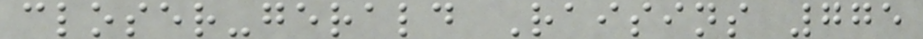closer-gerald Raisins 775
